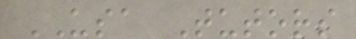USA Tutors
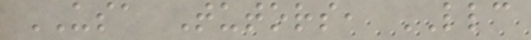USA Tutors, LLC
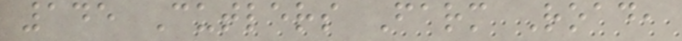145 Cutlers Farm Road,
